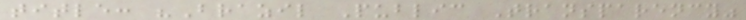title: "Brazil Public Transparency"
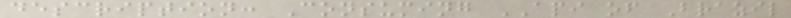description: Consuming API of Brazil
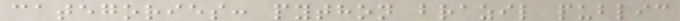categories: python brazil public
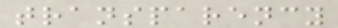transparency
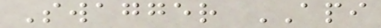Swagger API
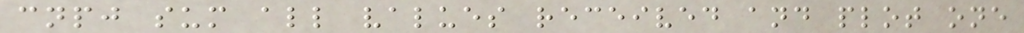cnpj sum all values received and plot one
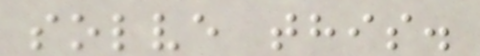solve this.
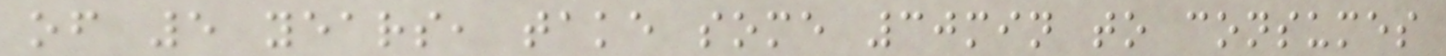of 5 years, take some 30min to consumes
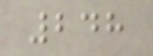248
